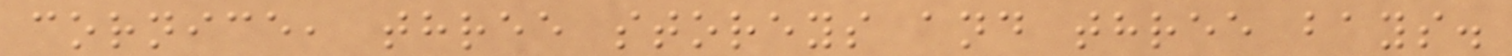cornice, three storeys and three bays.
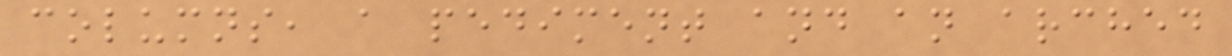columns, a pediment and an arched
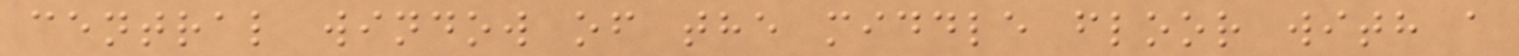central window of the middle floor with a
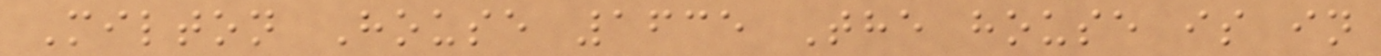Milton House 1635 The house is in
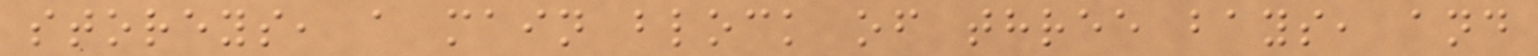storeys, a main block of three bays, and
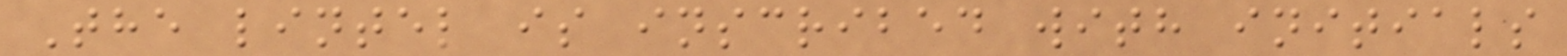The lintel is inscribed with initials
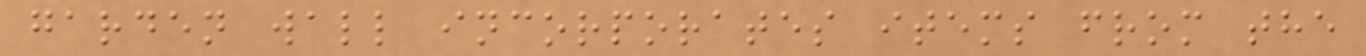garden wall incorporates items from the
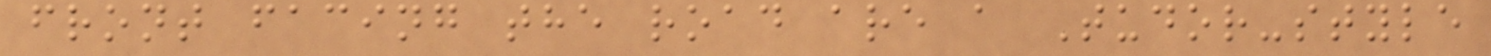front facing the road are a Tudor-style
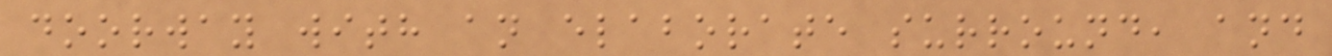doorway with an elaborate surround, and
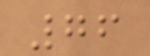76
